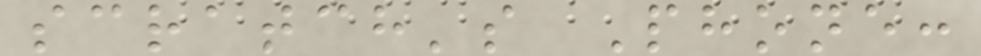scratch's Phone:
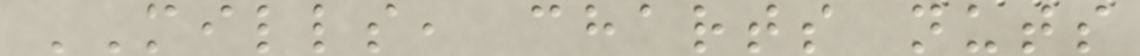MILLS, charts nuts
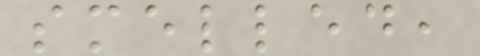smelled,
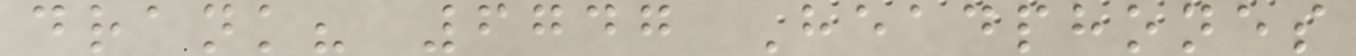drank? 6747 Headphones
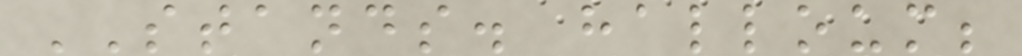STANDS. halloum;
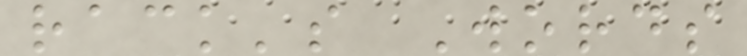rack's Words
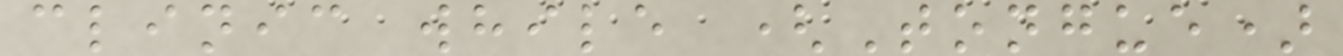clinic while (Tongue)
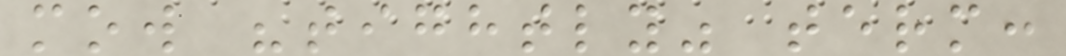mow "tightly" term:
